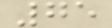75
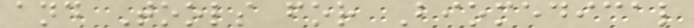and Tools for Biomedical
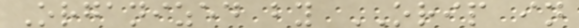Organized by ORIP in
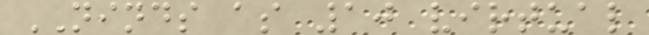NINDS as 10 virtual
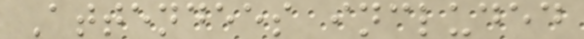Attendees included
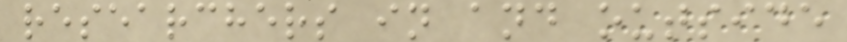researchers in and outside
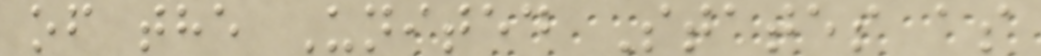of the United States as
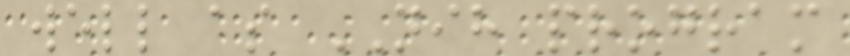well as NIH program
